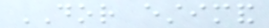DOR estimand
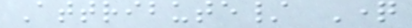Attribute/ Question
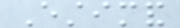Estimand
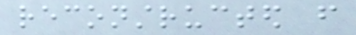reconstructed from
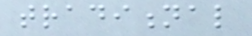traditional
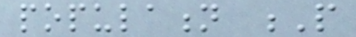population P
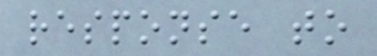response to
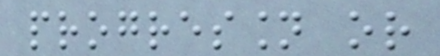progression or
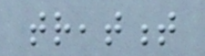treatment
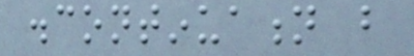discontinuation but
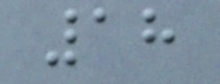18
